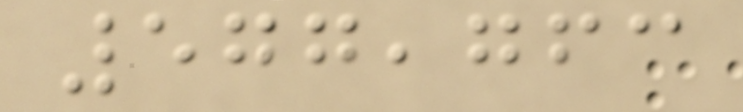577,763
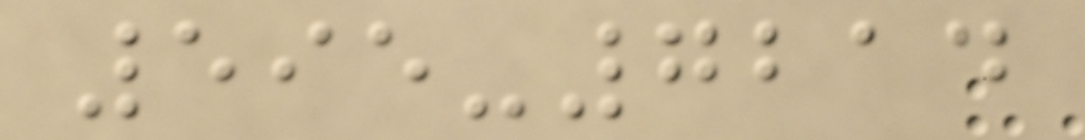595-7214
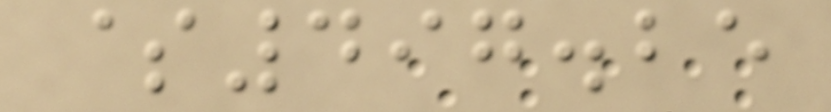$497.25
